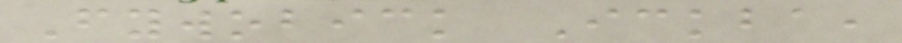Fywobick Ickba,
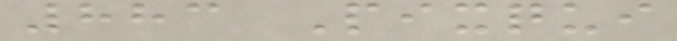883 Pixqui
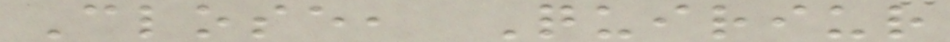Close, Quiriur
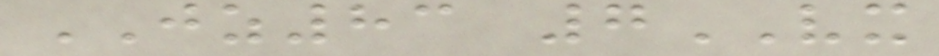JZ83 7VX
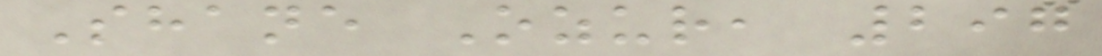Shane Ozur, 297
